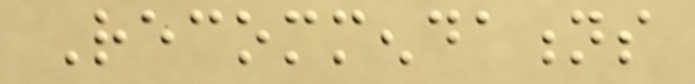Recommendations
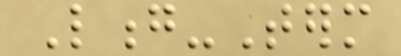Long-Term
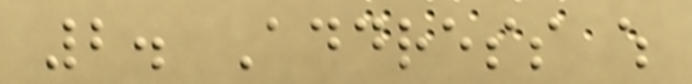2. Address which
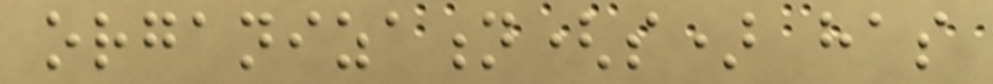organization(s) has
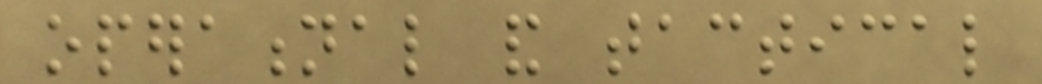operational and tactical
